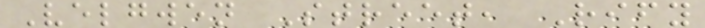Velgwen Street, Rify
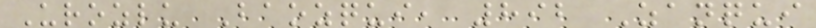Urozlu Baozqui, 892 Zanqui
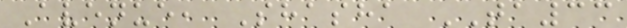Avenue, Shasha TA33
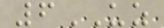6UZ
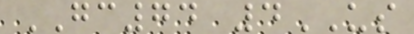GC74 4US
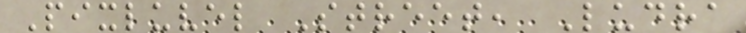Pixluvel Street, Ludra
